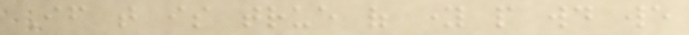If that is true of young people would we
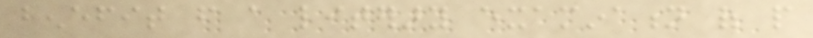benefit from a literary examination of people
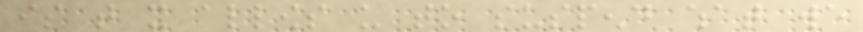is that it allows us to suspend what we
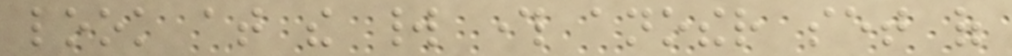look at the world through another set of
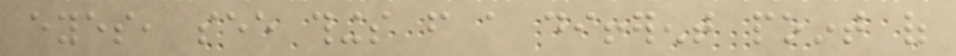eyes, see things from a different point of
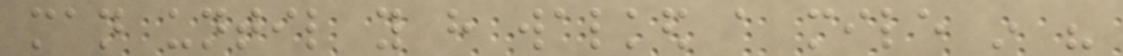man until you have walked a mile in his
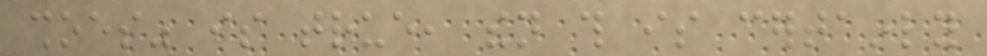shoes" is true, then this is certainly
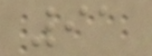91
